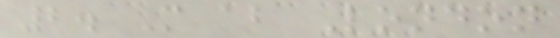2. More about London
